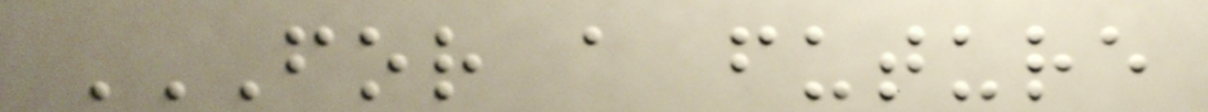FOR A FUTURE
